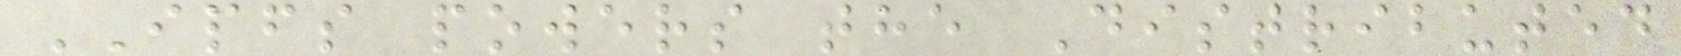IPFS powers the Distributed
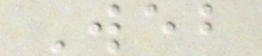Web
